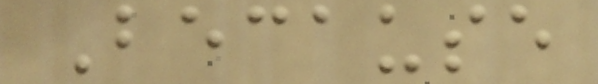Because
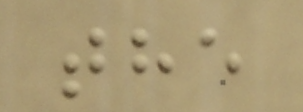the
